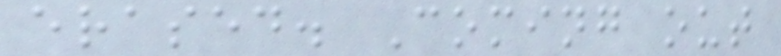erased. Coming out
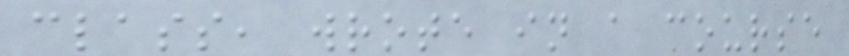class, wrote in a course
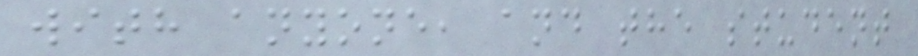with anyone, and the student
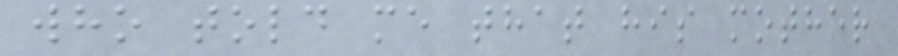who told me that his mother
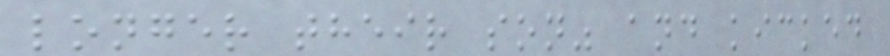longer their son" and kicked
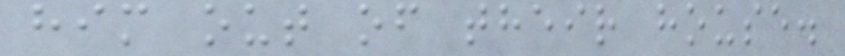him out of their house.
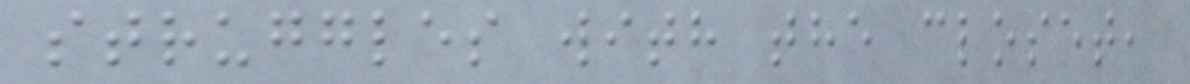struggles with the closet,
